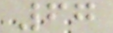67
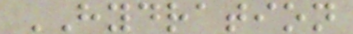HYDRATION
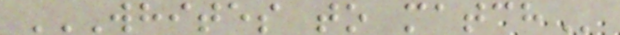WHITES TO MATCH
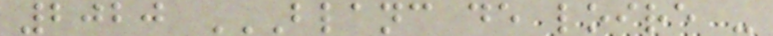2020 BLANC DE LOIRE -
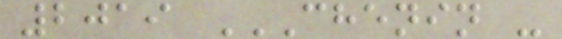2019 CHENIN -
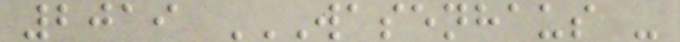2019 WASENHAUS -
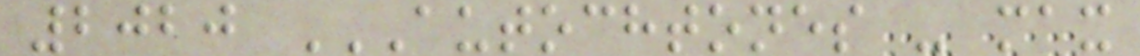2020 AUTOCHTONES - MAX
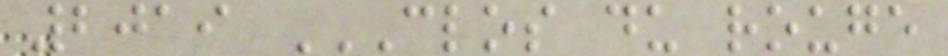2019 CLOS DU ROUGE
